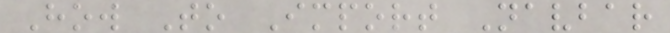How To Import Navbar
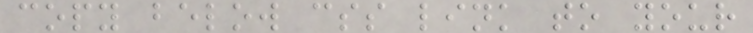copy below css link to your
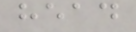head
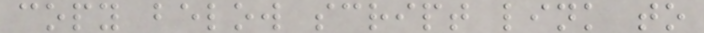copy below script link to
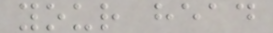your head
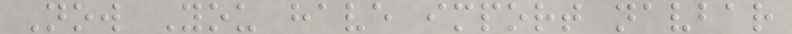Now You have import navbar
